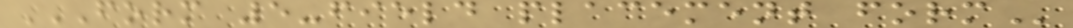FORM 5-FIELD PLACEMENT FORM
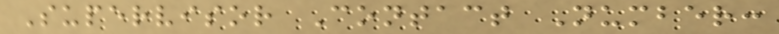Supervisor Contact Number:
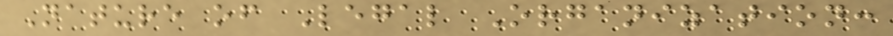Nature of Legal Organization:
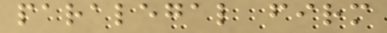paralegal firm
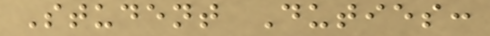Student Duties:
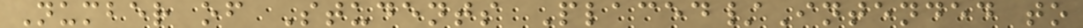Number of Students Placed/Intended to
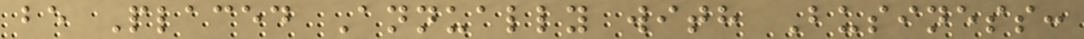be Placed Annually with Business:
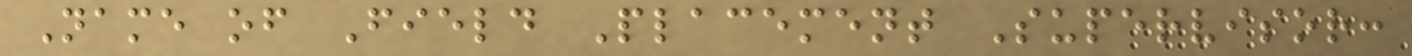Name of Field Placement Supervisor:
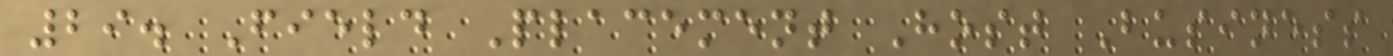29. Field Placement Host Business
